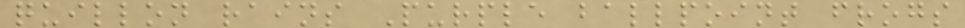quillon rains Purple ballpoint frogs
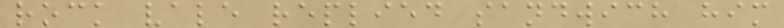rock vale replied sandwich him
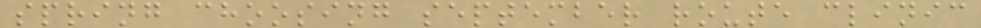spring choosing september route clinic
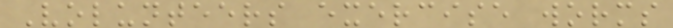Volunteers exercise worms
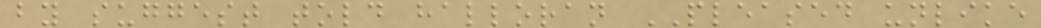by suggest told halloran PLEASED unlike
